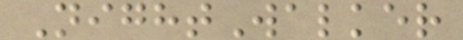NightWalker
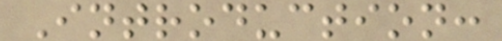Introduction:
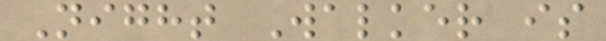Night Walker is
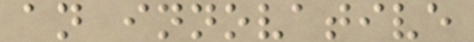an innovative
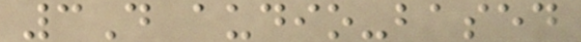3D audio-based
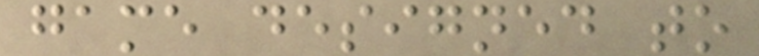game designed to
